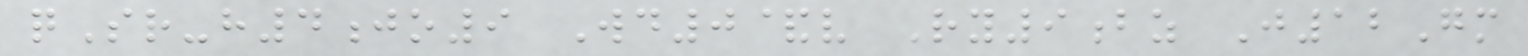qSr-h4jo9 Wd0&v Ry9bz J12Gm
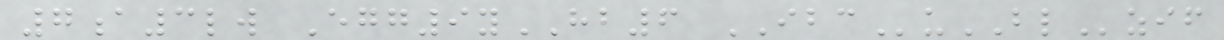7a3lw Egg9yHB6 IBCuBLzif
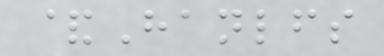&Hanlfs
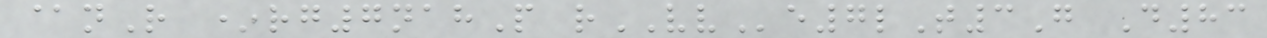@nR *rg7nahP rVVe7lT3G D83
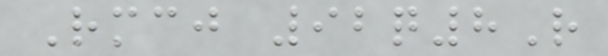Rmcj 92q8R
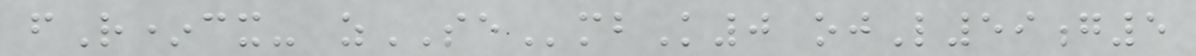fR*cx- zSEmbK0 ojL59g5
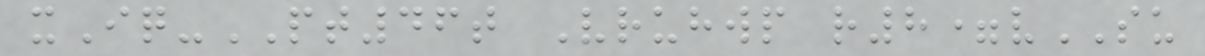xIq-PT46t Vruhwp r8=vSU
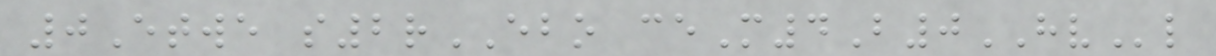0Etwe s2rEBO ceM4B0HVl
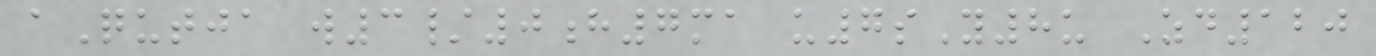aQutja w3/0h7ma u7sY8u Zd120
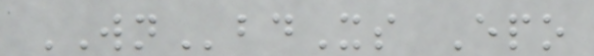WNbdXs Epo
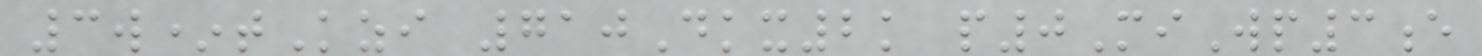3w*tKzi 710Dkx2k p0MiWp3e
